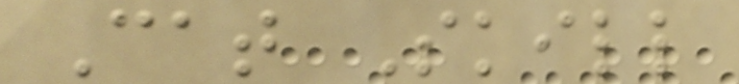Cat Skill
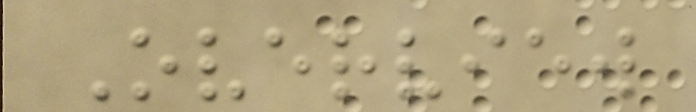Overview
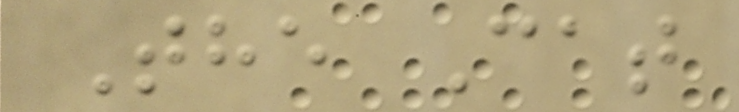The Cat
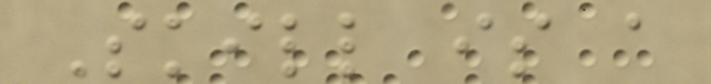Skill is a
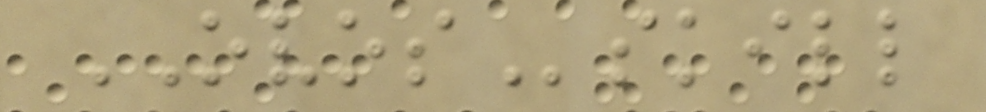OVOSskill
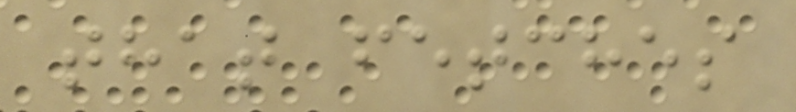that fetches
